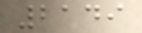2149
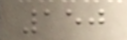150
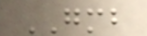GMB
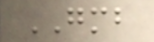GMB
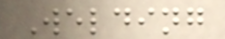Welding
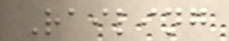Railing
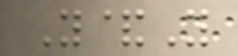Y&Y
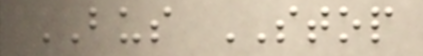BUS STOP
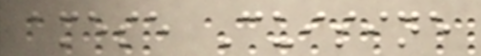amese Cuisine
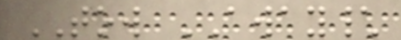TOW AWAY\
